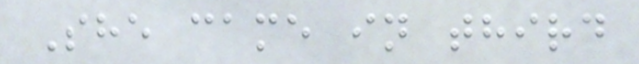She came in third
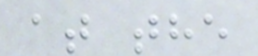at the
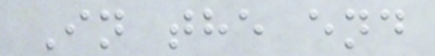In the end
